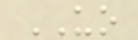UO
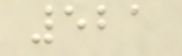521
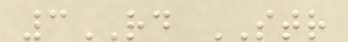3RD STR
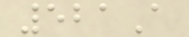521A
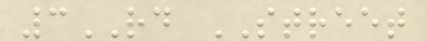3RD STREET
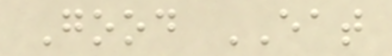Good EAT
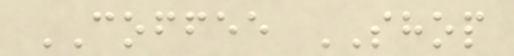COFFEE SHOP
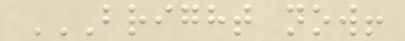BRIGHT NOW!
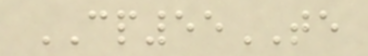CP55TE
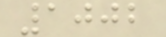1002
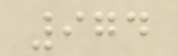974
